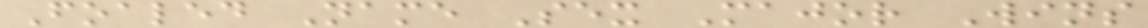Foaled Name Sex Major Wins
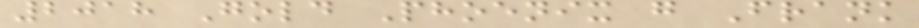2018 Gold Phoenix g Frank
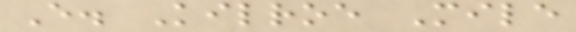E. Kilroe Mile
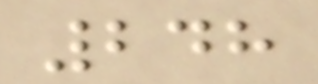248
